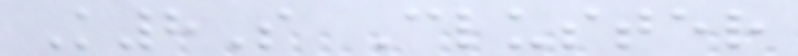K8S Cluster
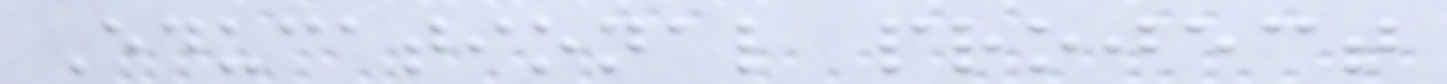Educational project
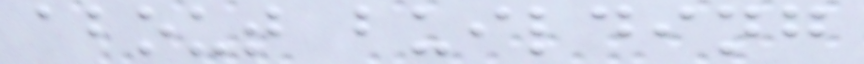about building
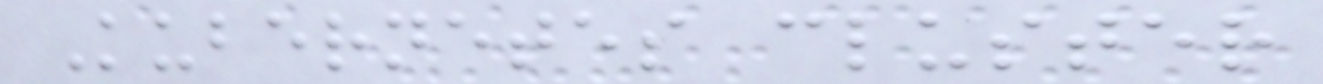Kubernetes cluster
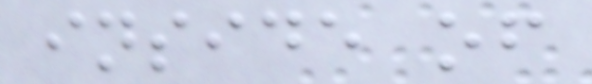inside of
